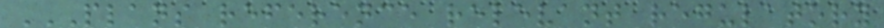PLANS REFERENCE RELEVANT REGULATORY
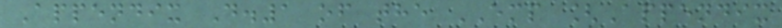Appendix D.1 of the EMP [Appendix
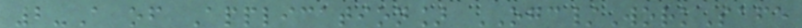2-A of Application] OGC/WorkSafe
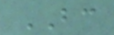BC
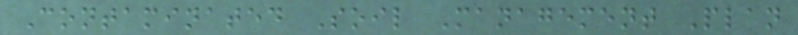Contaminated Soil Management Plan
